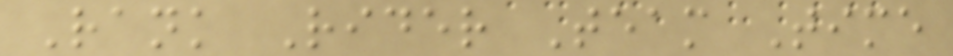Rank Rider Team Time
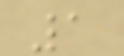1
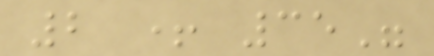2 + 35"
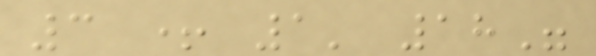3 + 1' 18"
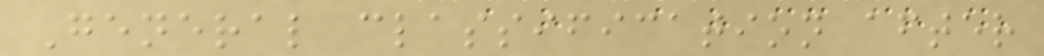General classification after
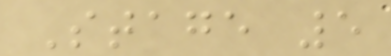Stage 5
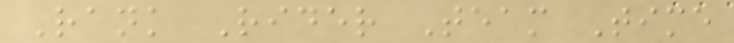Rank Rider Team Time
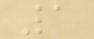1
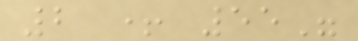2 + 55"
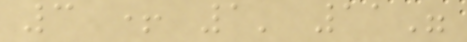3 + 1' 11"
